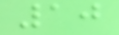10
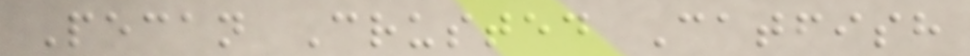Pecan Crusted Catfish
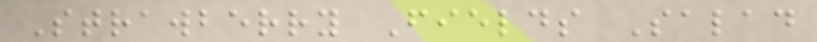Strawberry Fields Salad
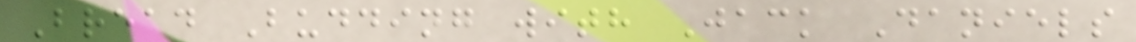Bread Budding with Jack Daniels
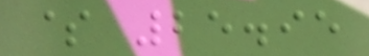$ 25.95
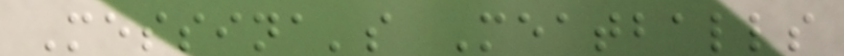Messina's Meatballs
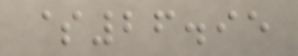$26.95
